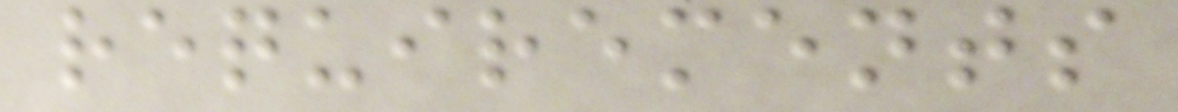requirements
